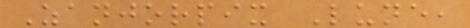Zanjorpix Lune,
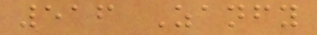516 Zanfy
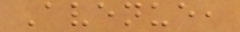Avenue,
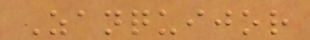Zanquijor
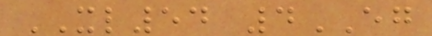XL54 4EG
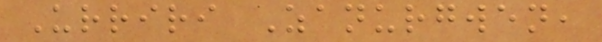Urriri Zanurgwen,
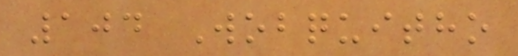104 Wobquitho
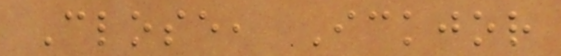Close, Ickjor
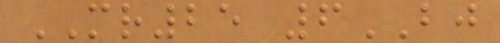MR25 6BJ
